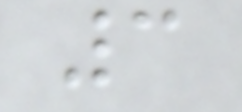3
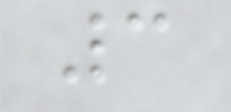3
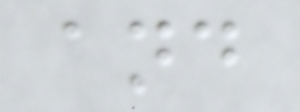and
